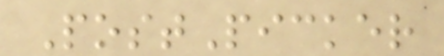PostPicker
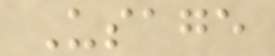Usage
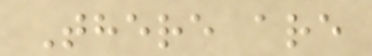There are
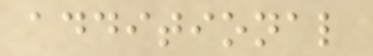additional
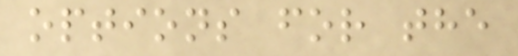options for the
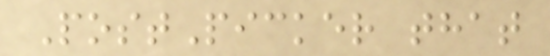PostPicker that
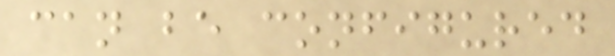can be configured
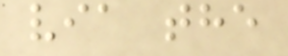via the
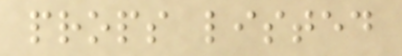props listed
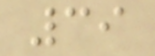39
